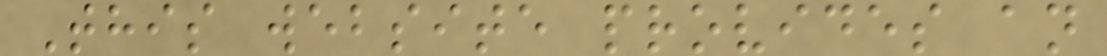This website provides an
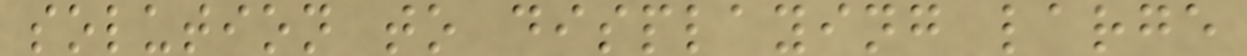solution to displaying large
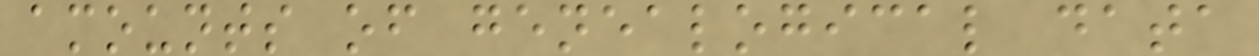amounts of genealogical data
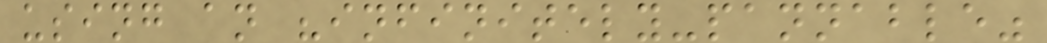using an "infinitely-pannable"
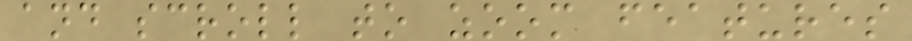and scroll to zoom features
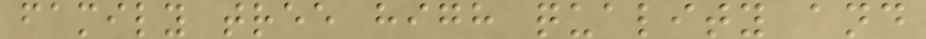family tree high quality and
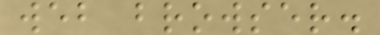web browser.
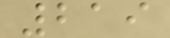219
